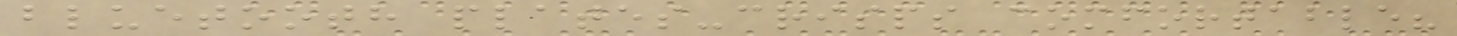bluetooth plates-crisps comfortable?
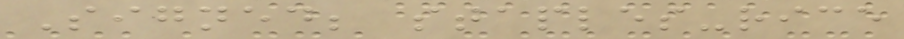Signed; staples-rice
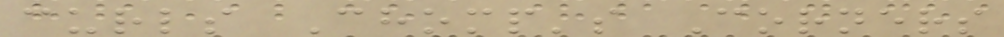curls Chomp's Corners
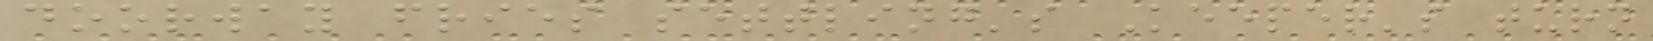doorway fries settling's Keeper's turn
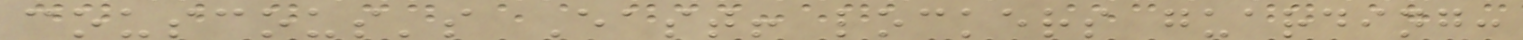couscous's East! lockers guarding:
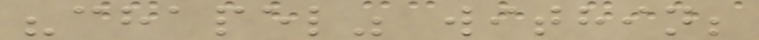"chapel" within;
